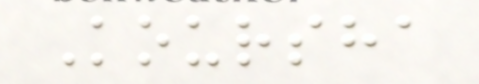Koursha
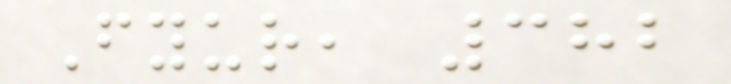Fyur, 382
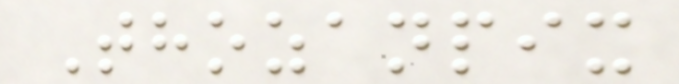Thozanpix
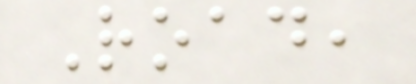Road,
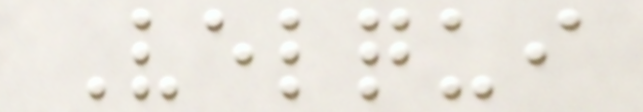Velqui
